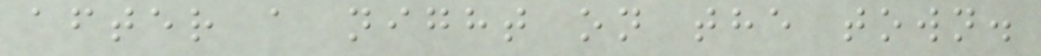after a night on the town.
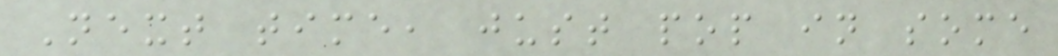Next time, just pop in some
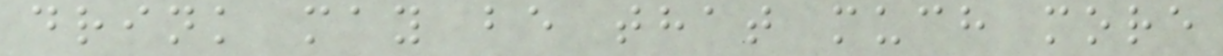drink may be that much more
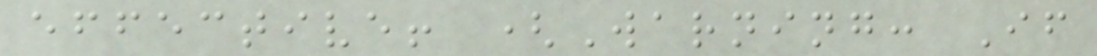effective! (Warning: If
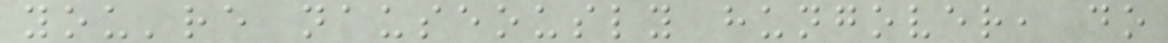you're nauseously hungover, do
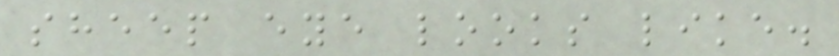sheep eye looks like.
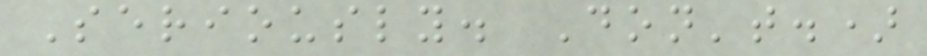Seriously. Don't.)
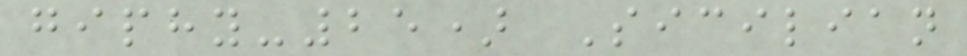giphy-25) Sicilian
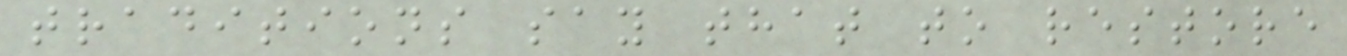traditions say that to restore
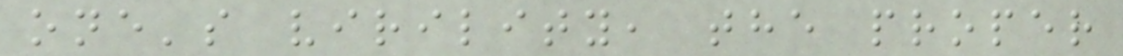one's virility, the proper
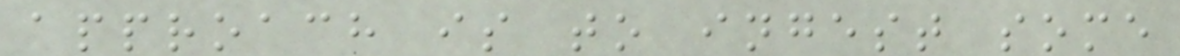approach is to ingest some
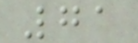71
